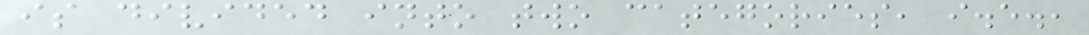is divided into two categories, i.e.,
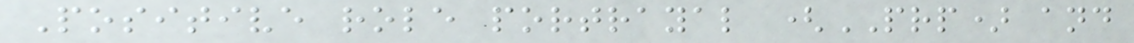Positive role portrayal (PRP) and
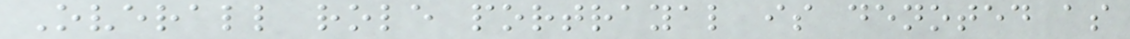Overall role portrayal is denoted as
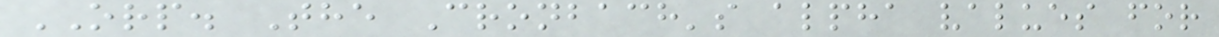ORP. The Cronbach's alpha values for
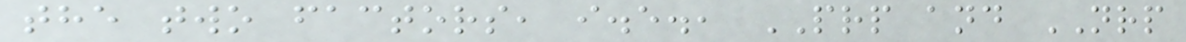the two factors, i.e., PRP and NRP
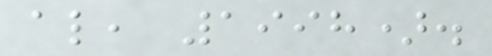al, 1998).
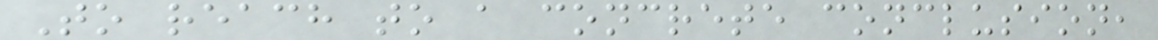To reach to a concrete conclusion,
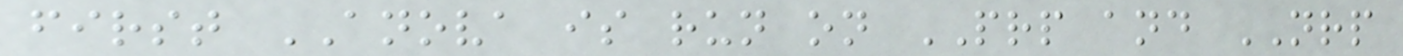first ANOVA is run on PRP and NRP
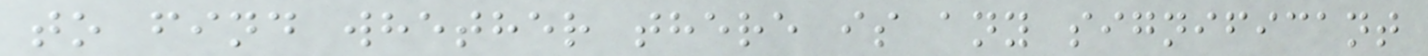to find whether there is any significant
